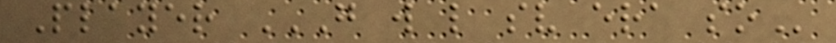Player G W L SV ERA SO
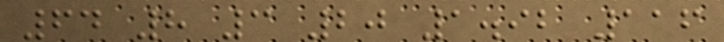64 8 3 20 1.92 116
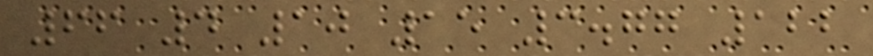66 4 10 15 3.77 122
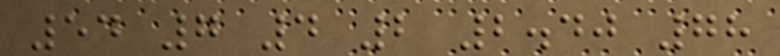54 7 4 2 2.40 78
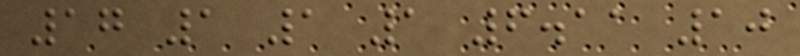17 1 1 1 6.11 10
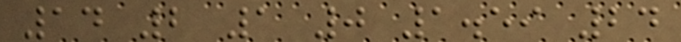14 2 1 0 1.59 24
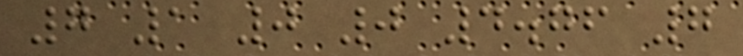7 1 0 0 4.76 7
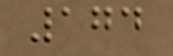174
